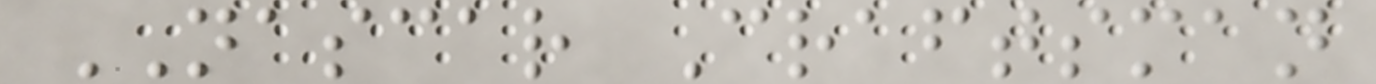NASCAR Craftsman
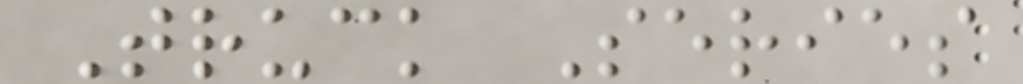Truck Series
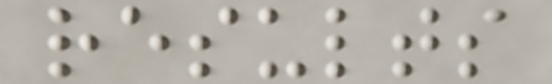results
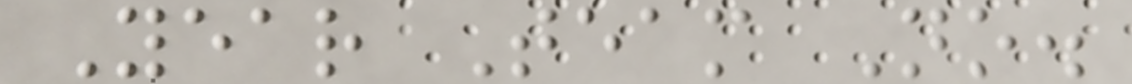Year Team No.
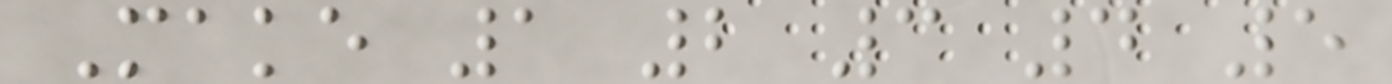Make 1 2 3 4 5
